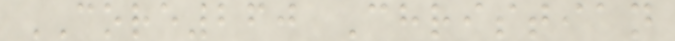CORE260 Christian
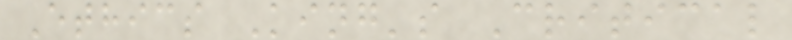Ethics King's Critical
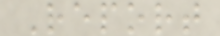Report
